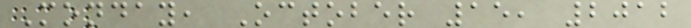Monday, October 15, 2012
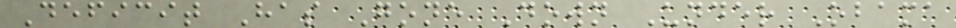Deficit Has Gone Down Under Obama
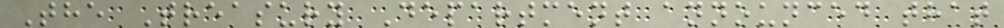The Treasury Department announced that
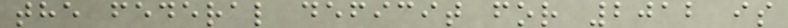the federal deficit for 2012 is
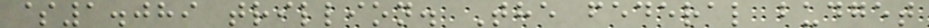$1.089 trillion. The federal budget
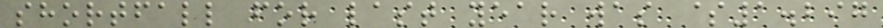shortfall for last year was $1.297
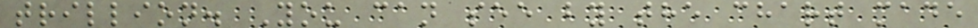trillion. You can see by the chart made
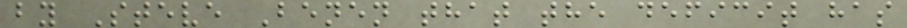by Steve Benen that the deficit has
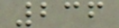236
